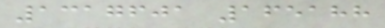1317601 165188
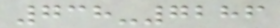738-7286
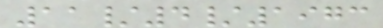11/4/1973
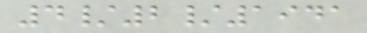4/2/1941
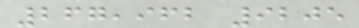267,962 9205
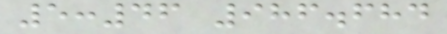5:46 986.684
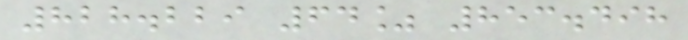828.229 64% 853.498
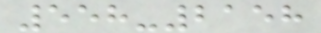558-2158
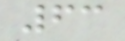63
